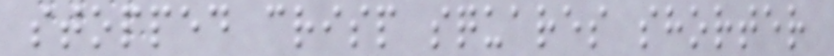stopped crisp squares shorter
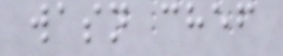wasn chef
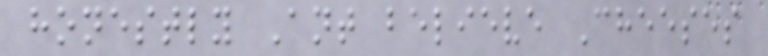honestly Ant believe Cheeses
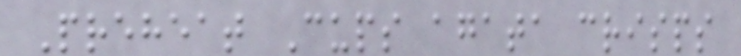Preheat Cups agata crisps
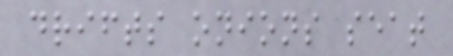drifts onions seat
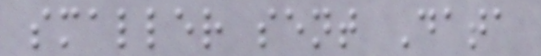smaller sent Data
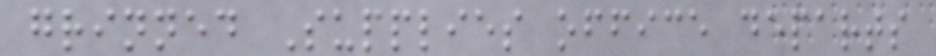grinned Supplies office departs
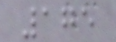175
